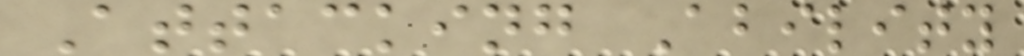Attacking Ability
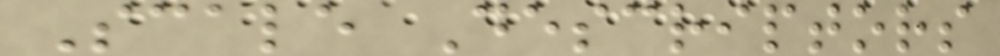Scale Descriptors
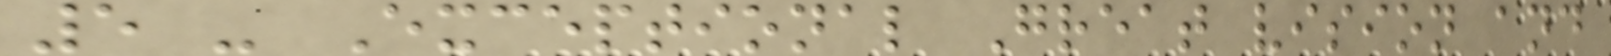5 - Exceptional Great vision and
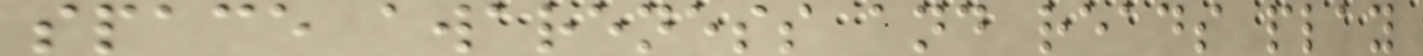space awareness and reads play
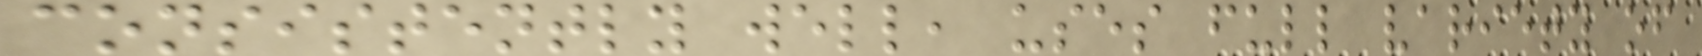consistently well, uses full variety of
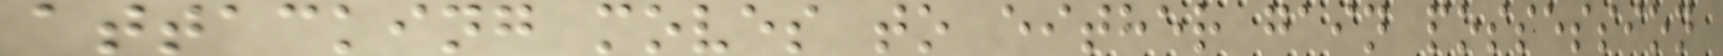attacking moves to either gain possession
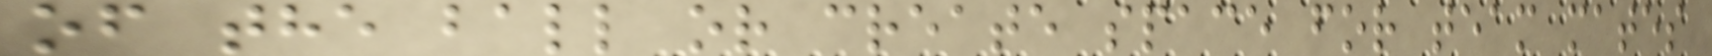of the ball or create space for team mates
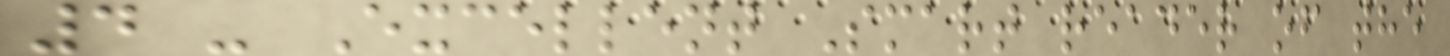4 - Excellent Smart reader of the
